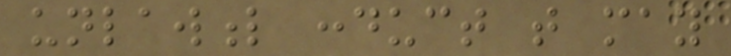unlawful conduct that may
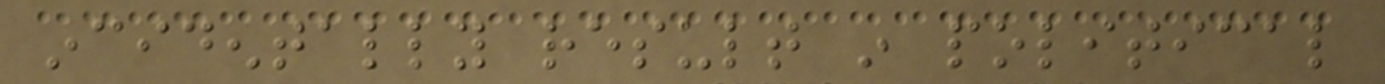incidentally result in political
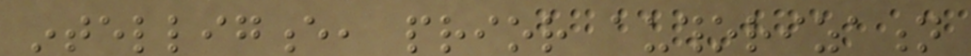intelligence, prior authorization
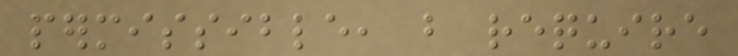permissible, but require
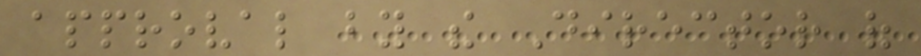approval by the Director of
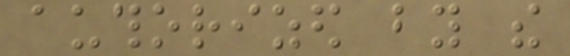authorized by the
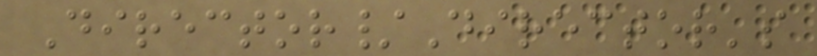Director/Director's
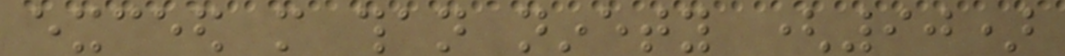exceed more than ninety (90)
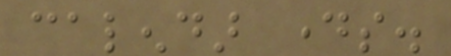calendar days.
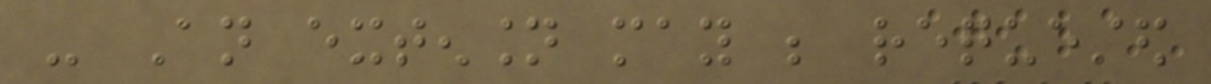- An extension may be requested
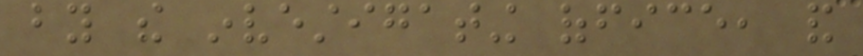by the investigating office, and
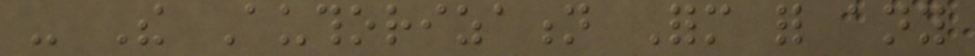- The Authorization Form for any
